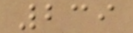239
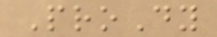ProDy
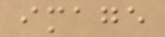image
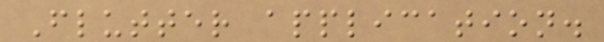Flutter application.
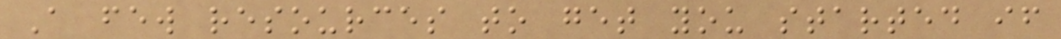A few resources to get you started if
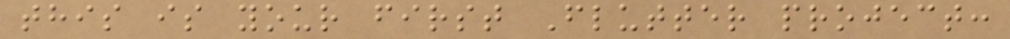this is your first Flutter project:
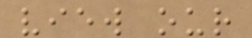view our
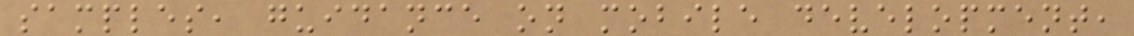samples, guidance on mobile development,
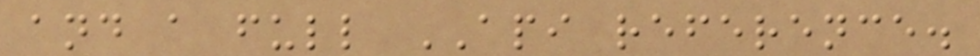and a full API reference.
